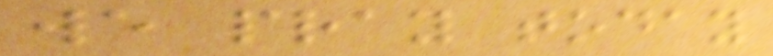we pray today
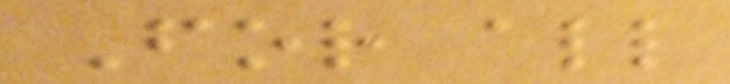For all
